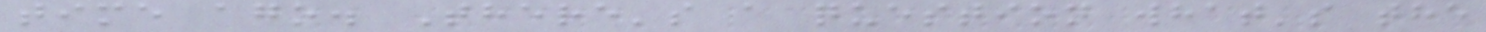time ago. There's a question what's the
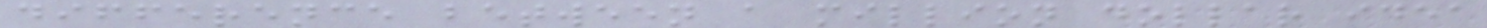difference between a million dollar idea
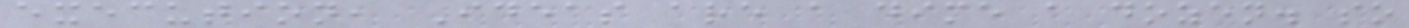execution, Ideas are a dime a dozen. so
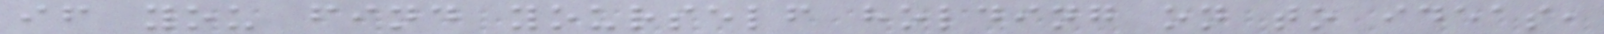if you find yourself holding on to ideas,
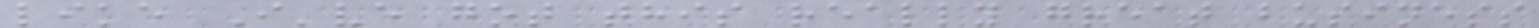like I've got this really great business
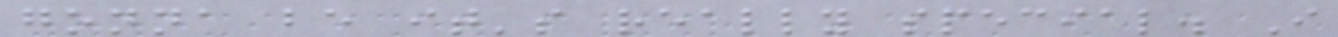gonna be it's really special. I
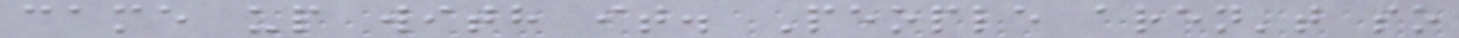came up with it. People aren't so
